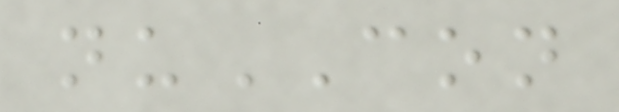nuCON
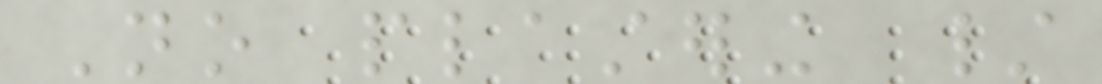No plastering /
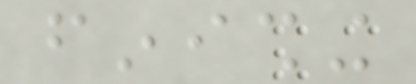finishing
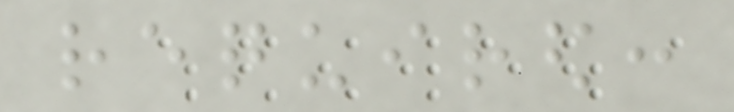required:
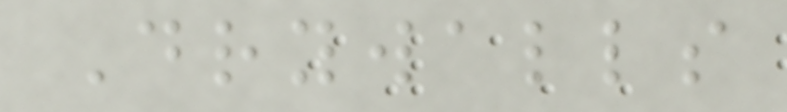Drywalls
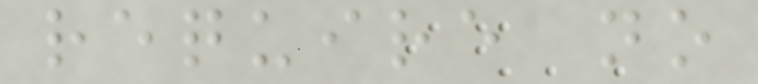require no
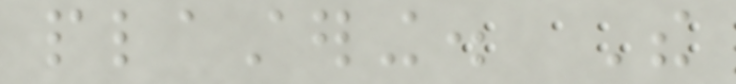plastering. The
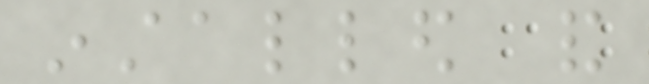installed and
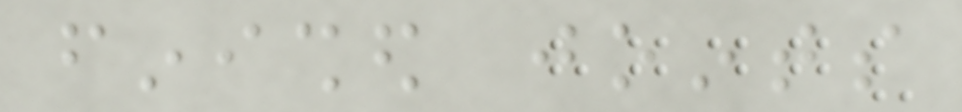finished joints
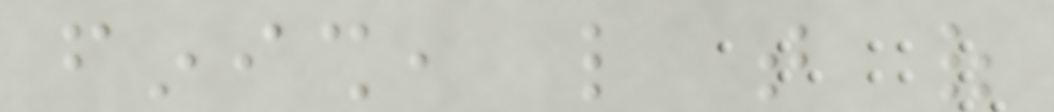finish, like that of
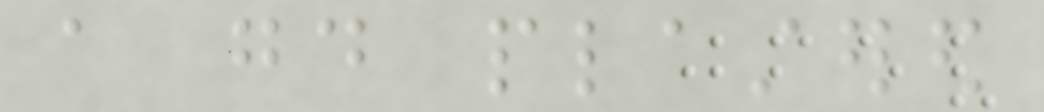a good plastered
